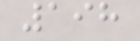198
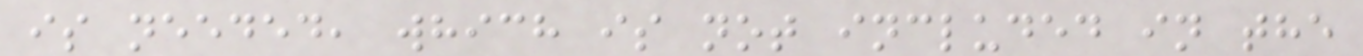is needed, which is not included in the
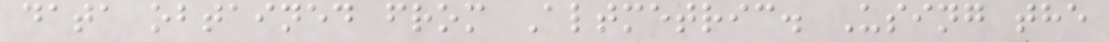data obtained from Altmetric. Using the
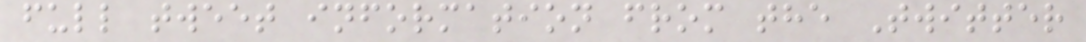full tweet information from the Twitter
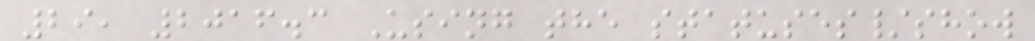29, 2016.3 Using the statuses/show
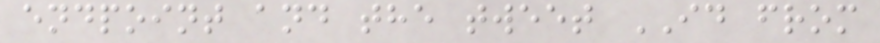endpoint and the tweet ID from
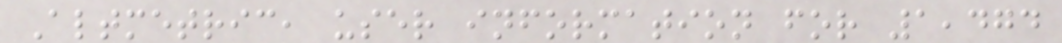Altmetric, user information for 1,474
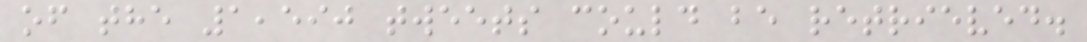of the 1,590 tweets could be retrieved.
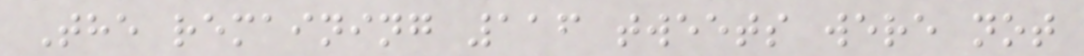The remaining 116 tweets were not
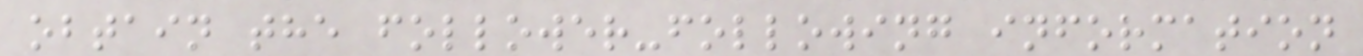obtain the follower-following information
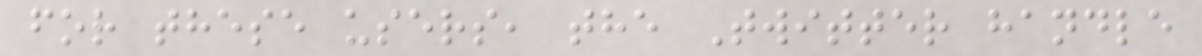for these users, the Twitter handle
